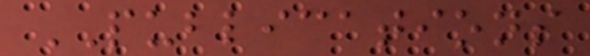PUBLICATIONS
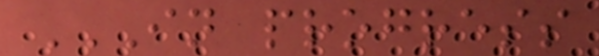IN PROGRESS
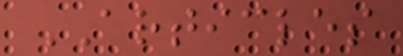ARTICLES
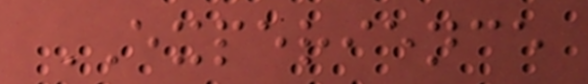EXPERIENCE
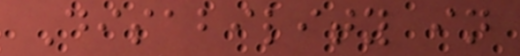Disability in
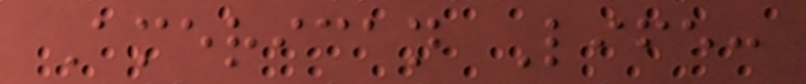American Life:
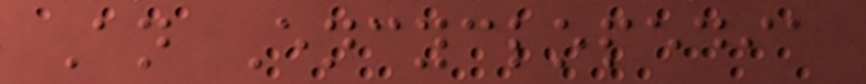An Encyclopedia
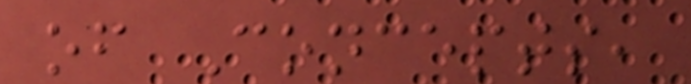of Concepts,
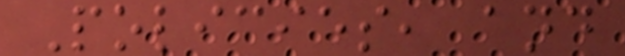Policies, and
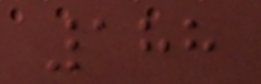188
